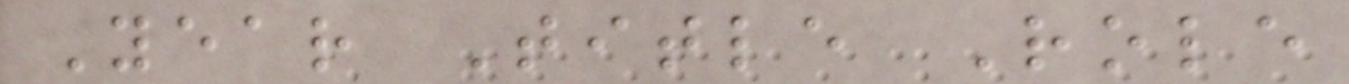Year Title Role
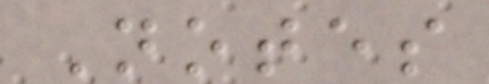Notes
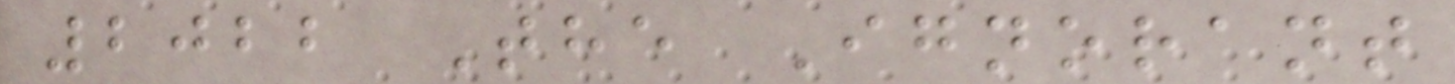2022 The Ignorant
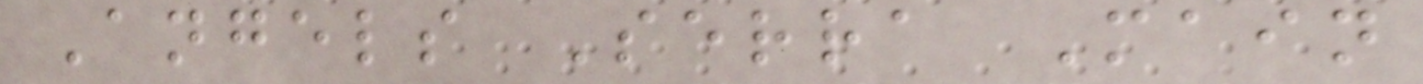Angels Serra Main
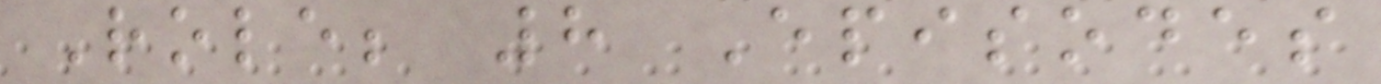Role; 8 Episodes
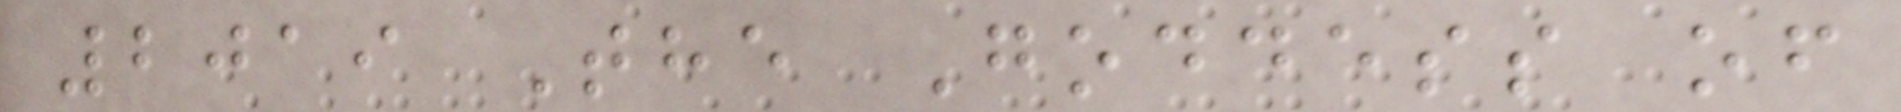2019 The Goddess of
